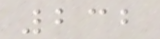232
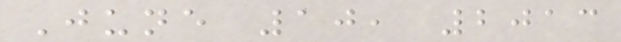June 10, 2013
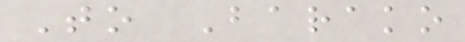To Barako
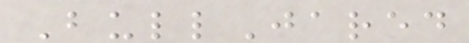BullJared
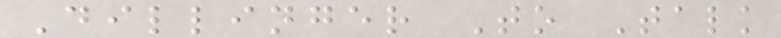Dillinger To Talk
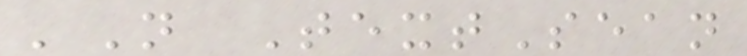'N TextSean
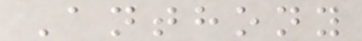Anthony
